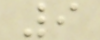9
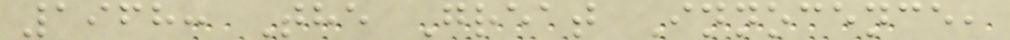1968: The Great Innocence,
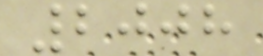2008
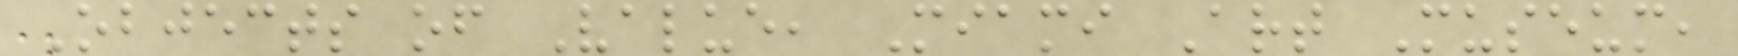Objects of Value, Miami Art Museum,
